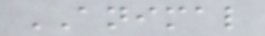ANIMAL
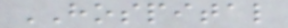HOSPITAL
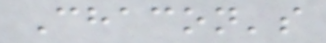Chacon's
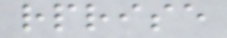rprise
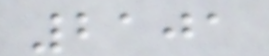2101
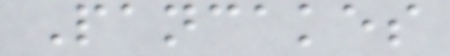Pancakes
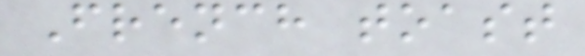French toast
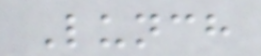Lunch
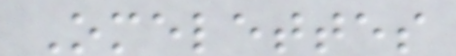Omelettes
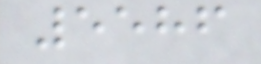5586
